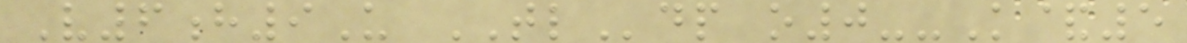V6h9U TLdp o0--K&5
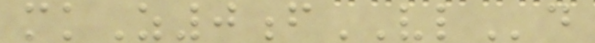mkZ0fVLd
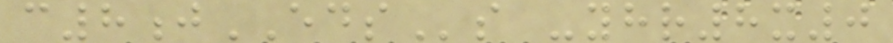c8jEDSs -yhr8x0
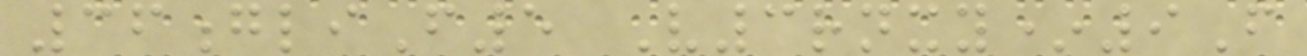36gliF5 V3rnxy*9F
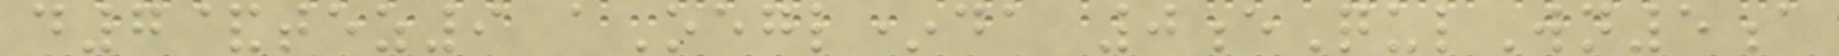d7&tez9 aOegl*da 0eQulWn5a
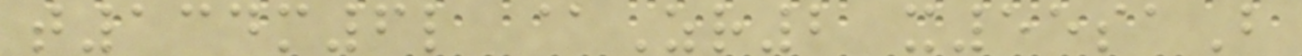t134m6l @Zr2 x55saB
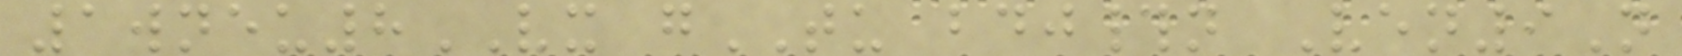1wneu8VX gTU bdj#n Ven9N
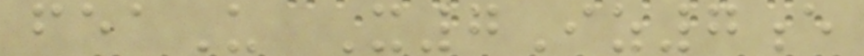feaU X7Iz7e
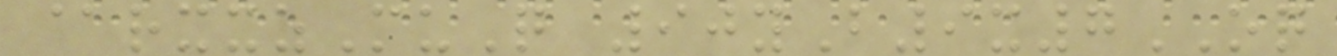@rxxzMuQ 90yB9x7OQ
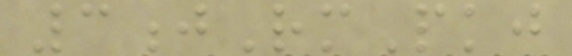3jRmPkj
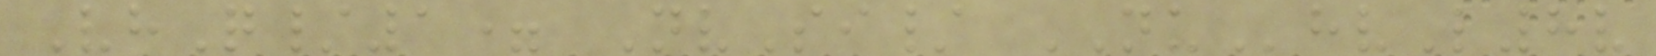VhQ/1= NvSi/ NUhvL8v
